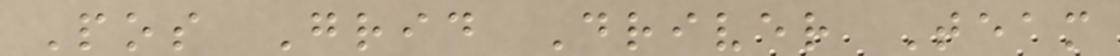Pos Grid Driver Team
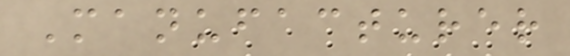Manufacturer
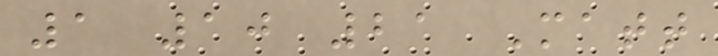1 10 21 Matt
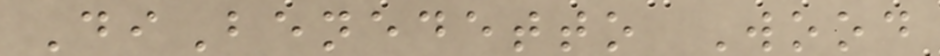DiBenedetto Wood
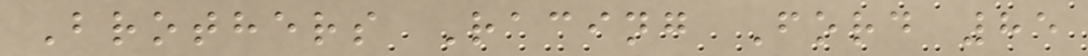Brothers Racing Ford 85
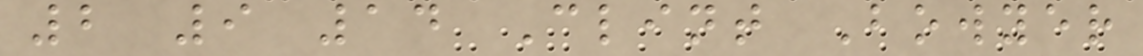2 9 14 Clint Bowyer
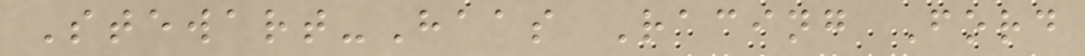Stewart-Haas Racing Ford
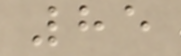85
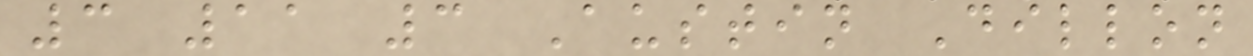3 11 3 Austin Dillon
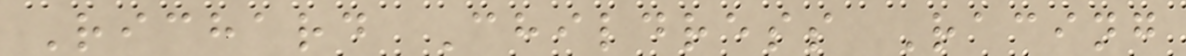Richard Childress Racing
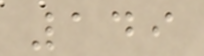149
